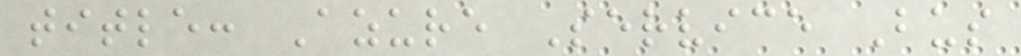title: Azure Service Bus
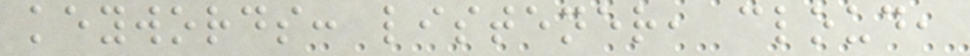keywords: listener, cloud,
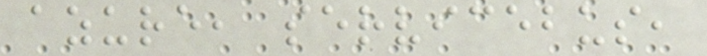azure, servicebus,
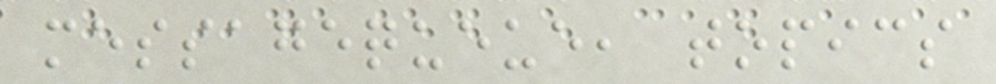messagequeue, topics
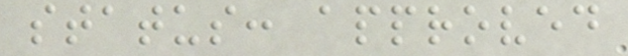status: approved
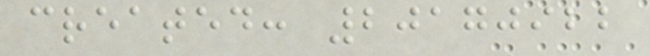created: 20170922
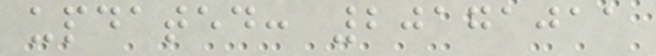updated: 20171011
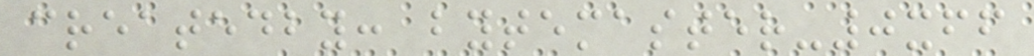createdby: bytemaster-0xff
